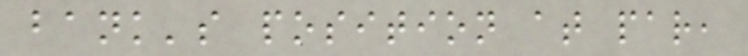bank's position at par,
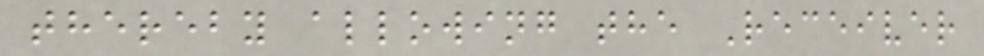thereby allowing the Receiver
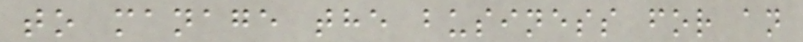to manage the business for an
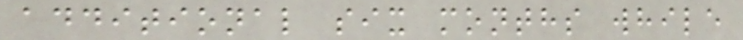additional six months while
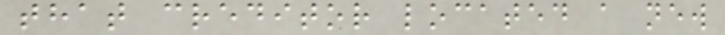that creditor located a new
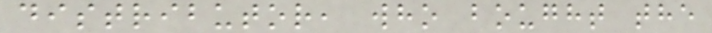distributor, who bought the
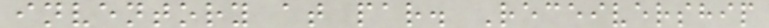inventory at par. Receivership
